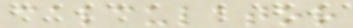calculator
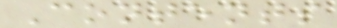Contents
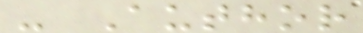- Author
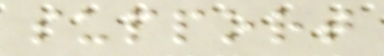support
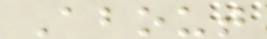About
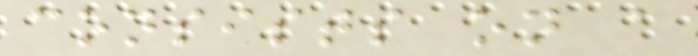consists on a
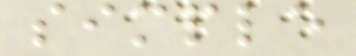simple
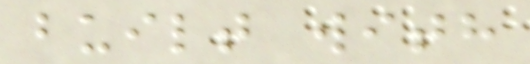built with
